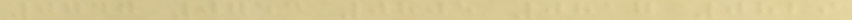0747 0753 0805 0817 0829
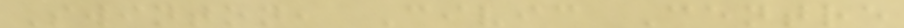Swinton, Civic Centre
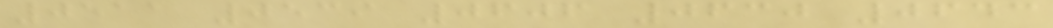0511 0539 0606 0630 0643
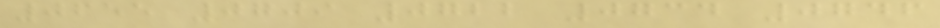0655 0709 0722 0734 0746
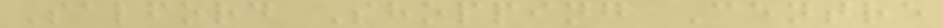Salford Shopping Centre
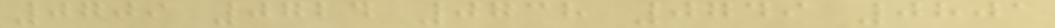0709 0724 0738 0749 0801
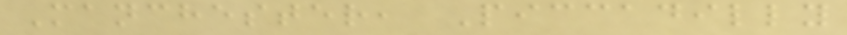Manchester, Piccadilly
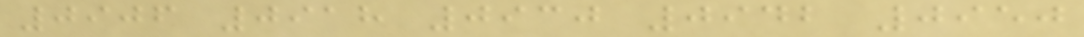0906 0918 0930 0942 0950
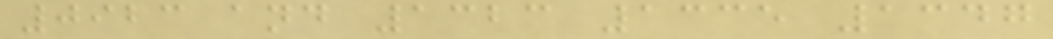0923 and 1323 1335 1347
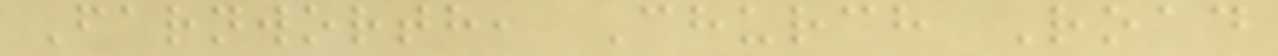Farnworth, Church Road
